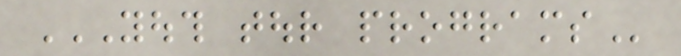YOUTH TOUR PROGRAMS
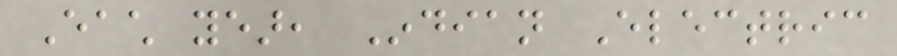Each year, Indian Electric
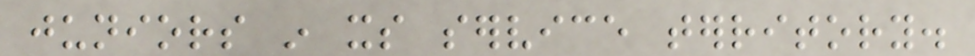juniors in its service territory.
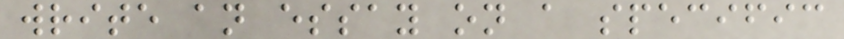write an essay on a specific
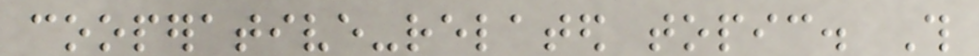cooperative-related topic. This
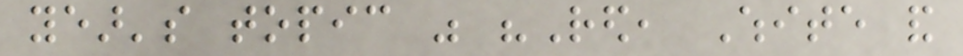year's topic was "Red, White and
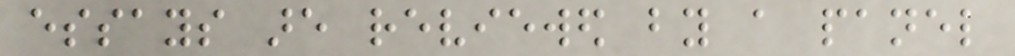essays are reviewed by a panel
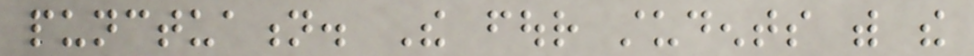punctuation. The four students with the
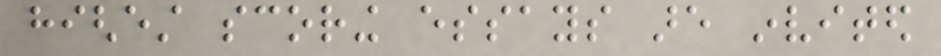highest scoring essays are invited
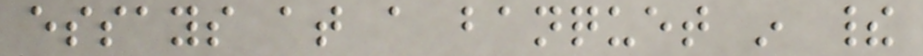essays at a banquet in their
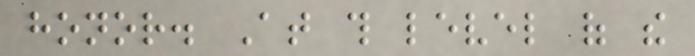honor. At this level of the
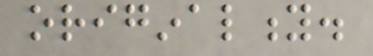originality.
